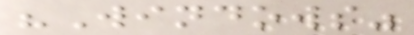"Windows"
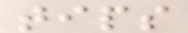tips
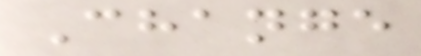Change
